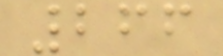266
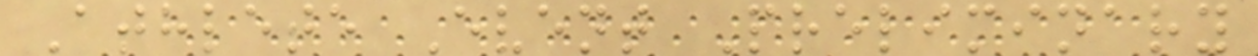Athlete Event Preliminary
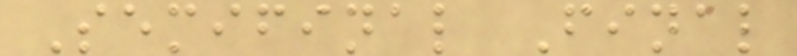Semifinal Final
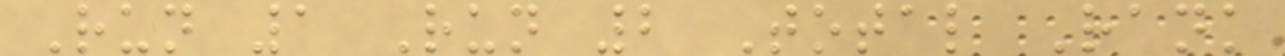Run 1 Run 2 Total Rank
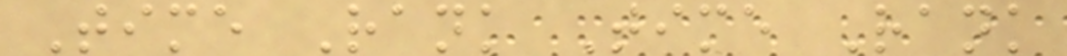Time Rank Time Rank
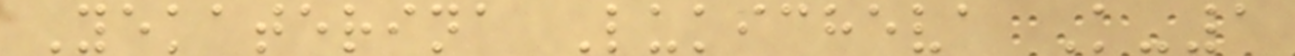Yekaterina Lukicheva K-1
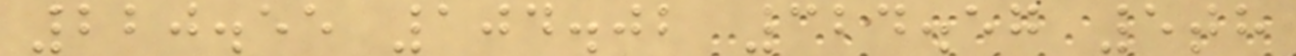220.55 104.02 324.57 5th
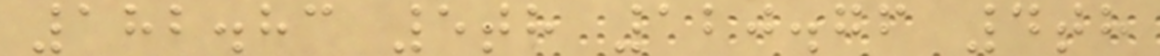182.83 5th 120.76 4th
